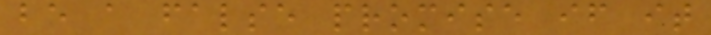be a false promise if it
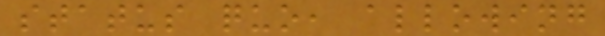status quo, allowing
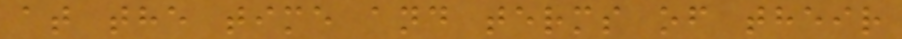at the time and terms of their
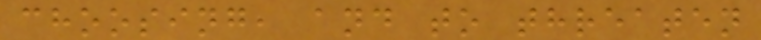choosing, and to threaten
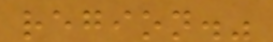region."
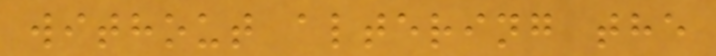without altering the
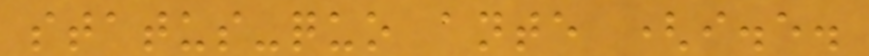status-quo ante (i.e.
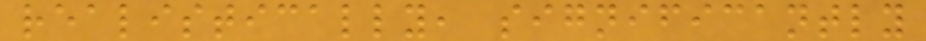realistically, significantly
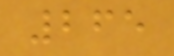265
